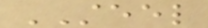STEEL
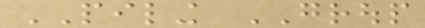PILING GROUP
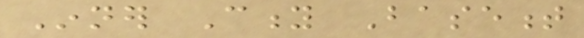Inner City Basement
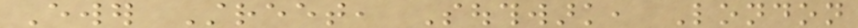Ewer Street, Southwark, London
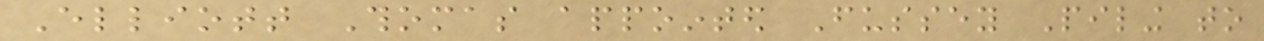Elliott Thomas appointed Fussey Piling to
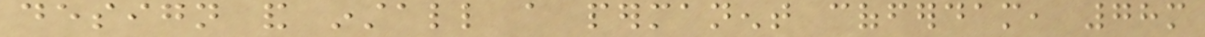design and install a permanent cofferdam, 78m
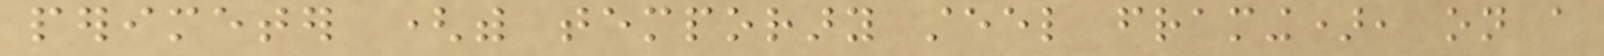perimeter (with temporary steel framing), on a
